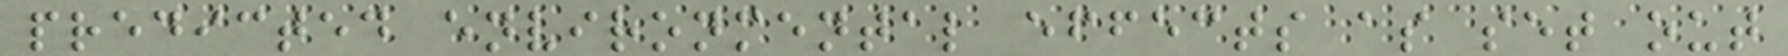predicted environmental effects as set out
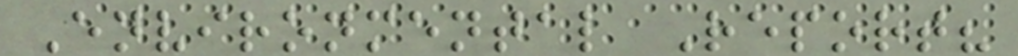Environmental Report?
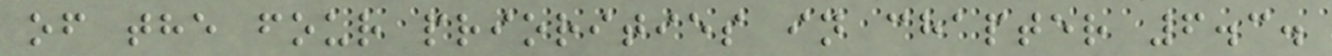of the four priorities in chapter 6.3.
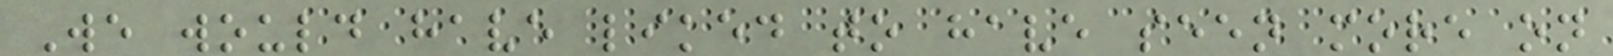We would have liked to have seen more on
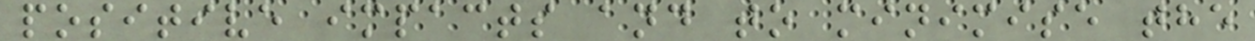positive impacts and to minimise the
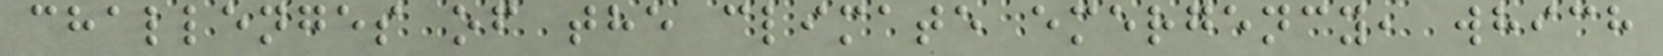challenges of the climate emergency, which
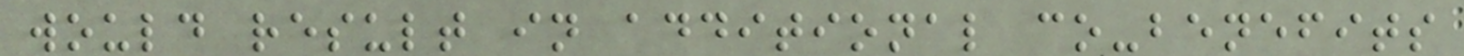would result in additional co-benefits
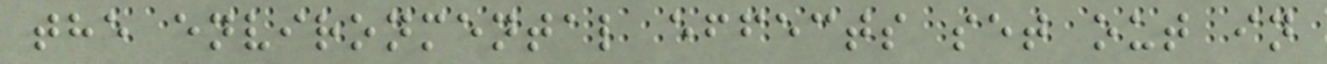the environmental effects set out in
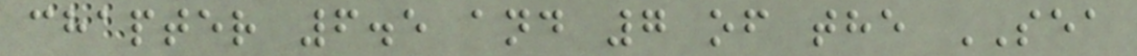chapter 6.5 and 7 of the SEA
